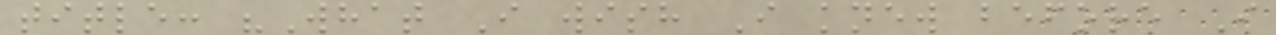title: "What I wish I knew before I
